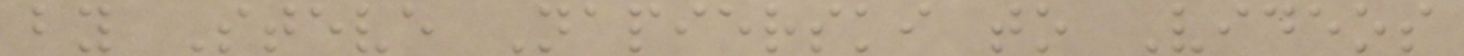by Steve Napierski to Videos
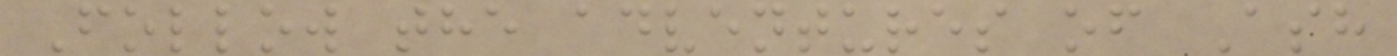Follow the adventures of Ash
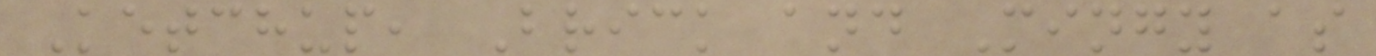Ketchup, Brick and Mingy as
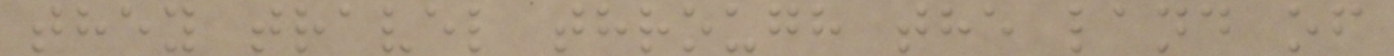they travel through the land of
